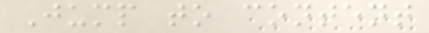Jump to content
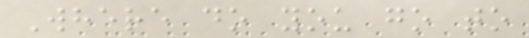Where do you go to
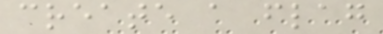create a flag
